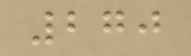270
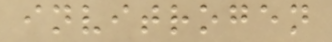invitrogen
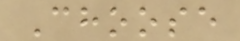Choose
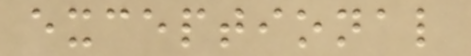exceptional
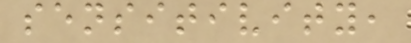sensitivity,
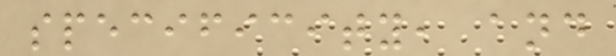specificity, and
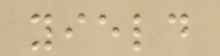yield
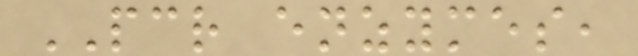PCR enzymes,
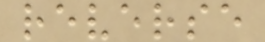reverse
